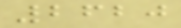2620
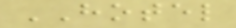HOTEL
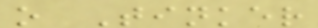o Tinker
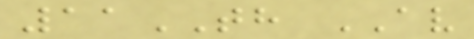11TH AV
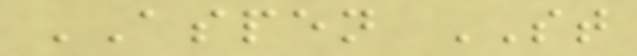ASPEN ST
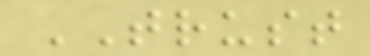TRUST
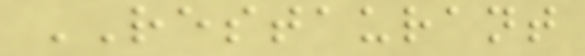RESTAURANT
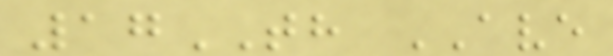17TH AVE
